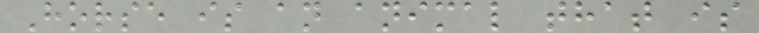Horse is an animal that is
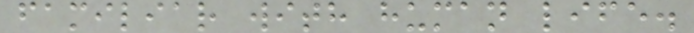familiar with human life.
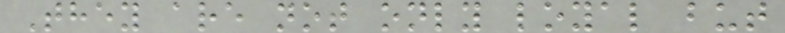They are not only loyal but
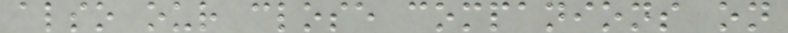also our close companions on
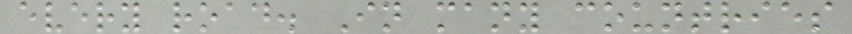every road. In many countries
